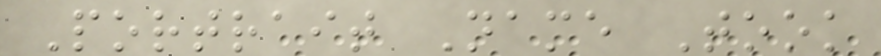Portrait Name Took
